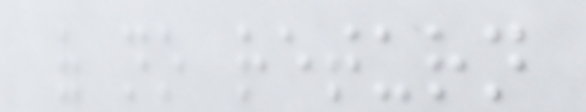of no return
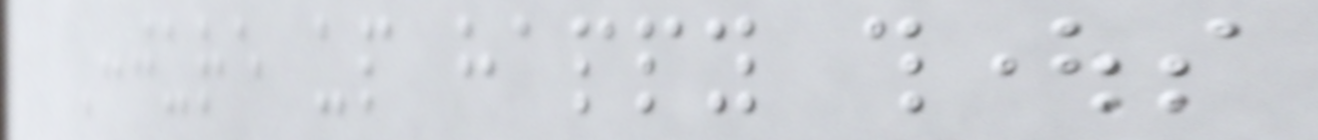Conjure up happy thoughts
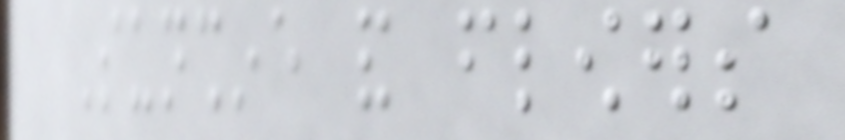Sunshine and flowers
